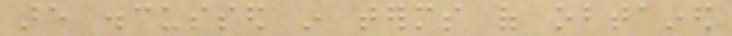are discussed in terms of obtained
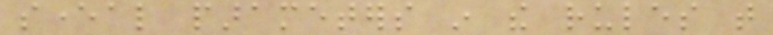several parameters in the rules that
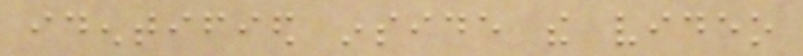identified inside the video
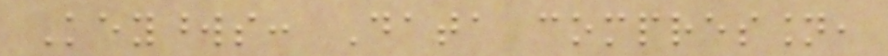Keywords: Data compression,
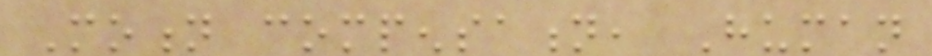Motion compensation, Human
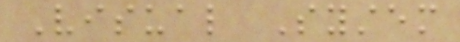Visual System
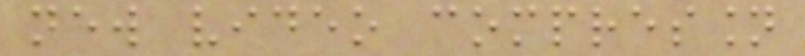new video compression
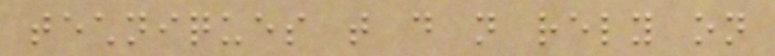techniques that do not rely on
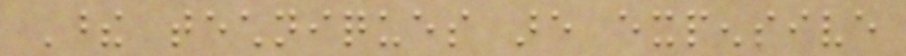These techniques are expensive
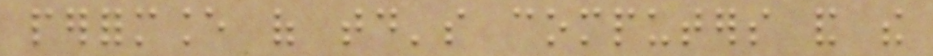performance of today's computers and the
